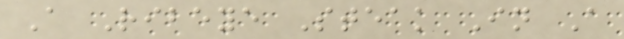A Ribeye Steak In A
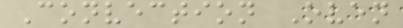Convection Oven
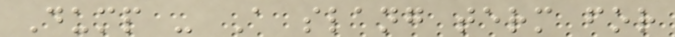Dump - A slang term for
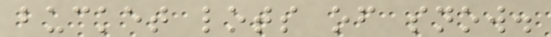bucket lots of snow.
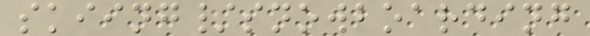skiing/snowboarding
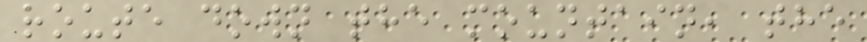route down the mountain, the
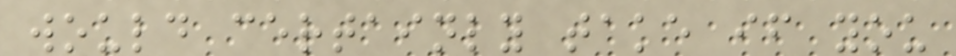would certainly take if you
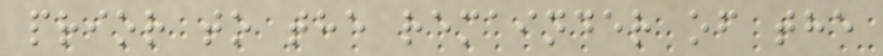prior to the remainder of the
